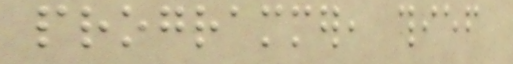programmer, thief
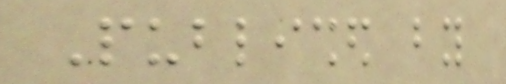Published by
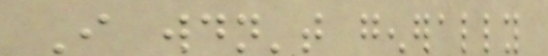I wouldn't generally
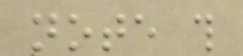note this
